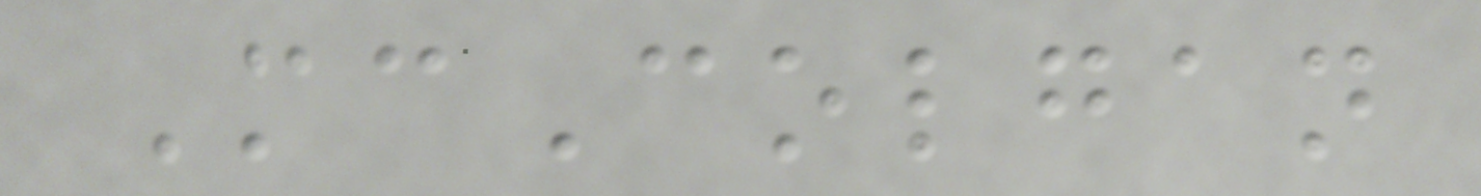McColgan
